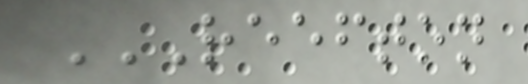REEFTON
